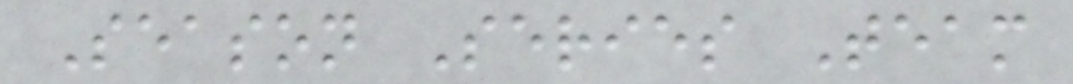Season Series Team
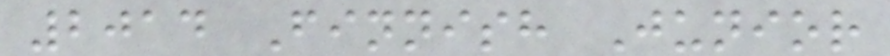2014 Finnish Junior
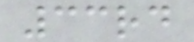33rd
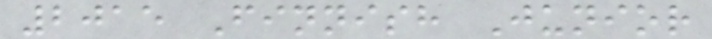2015 Finnish Junior
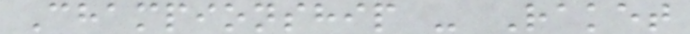Championship - Raket
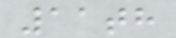11th
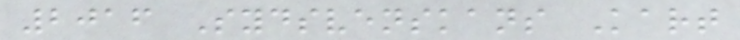2016 Sydsvenskans Kart
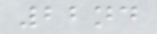22nd
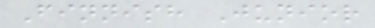Finnish Junior
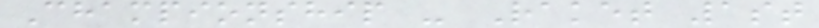Championship - Raket 1st
